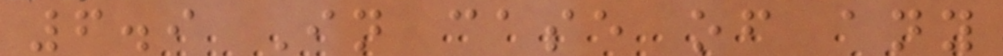6.9 In case of any
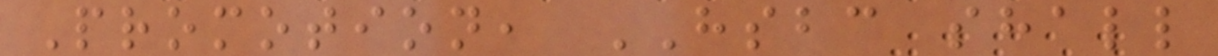Promotion, HSBC shall
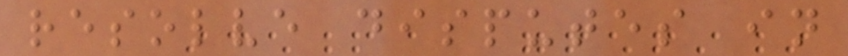resolve disputes in
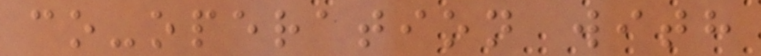co-operation with
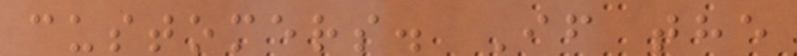customers. If the
